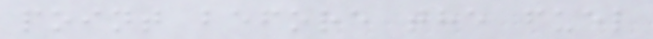point before the fuel
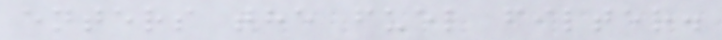enters the fuel filter.
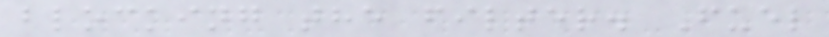blocking the filter. Fuel
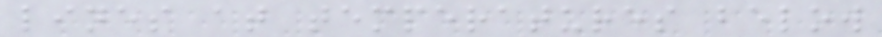lines at temperatures below
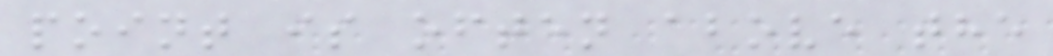point is often above the
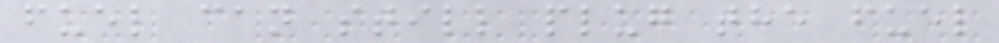fuel can still plug the fuel
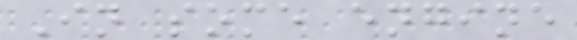In some engine
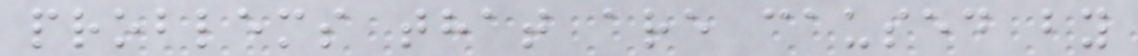problems that are caused by
